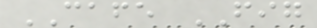CAFE FIG
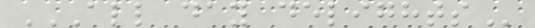ALL DAY DELIGHTS
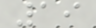19
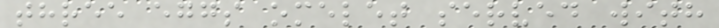three eggs omelet served with
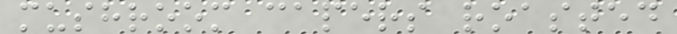mushroom capers roasted
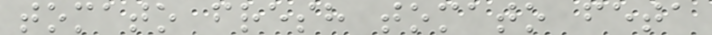tomato fresh tomato feta
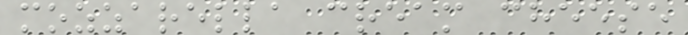mozzarella cream cheese
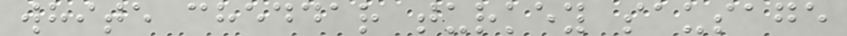white cheddar turkey sausage
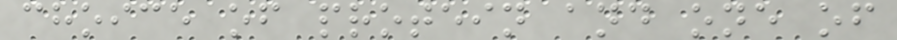choice of protein and one of
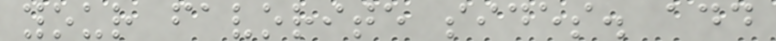your favorite sides. add
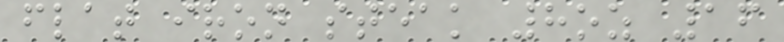flat iron steak 8oz 16
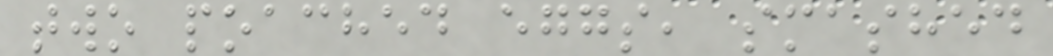two poached eggs, smashed
